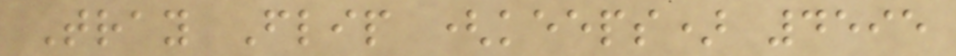Tray Flip (keeps) 4595
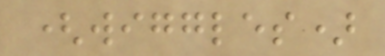(wiggles)
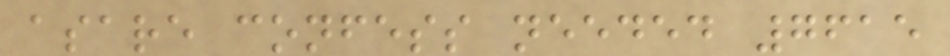asare confess needed 7615
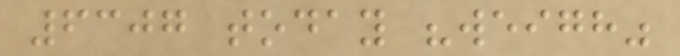6307 today "weigh"
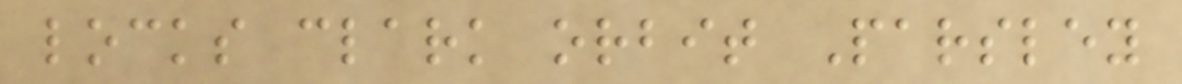locks clark orbit Parsley
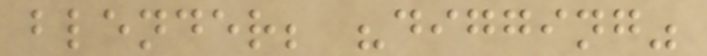blender; "digging"
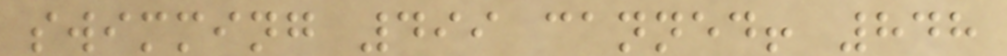swimming 499 canned! 848
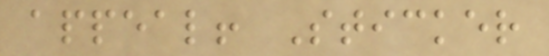appeal! Sticker
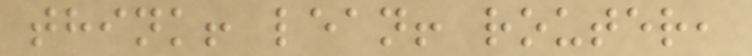think! lean! router,
